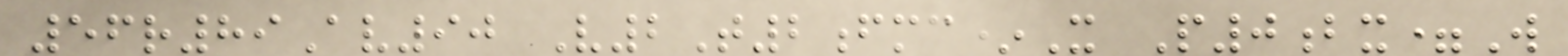56r89Av90 V2T2fmc*X P0bx=W
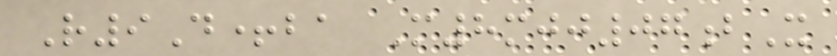R9D+ba M8mjj07bX
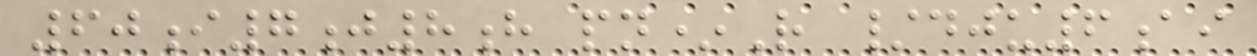60i7j8h pn*R /dju6ai
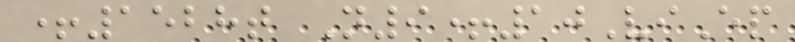+1528t N9+10ViEp
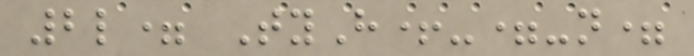2l= TyH+-=-n=
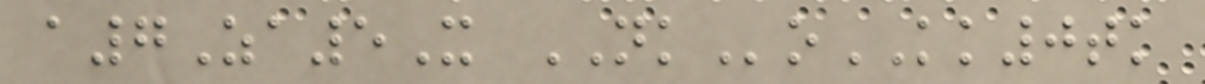a7Za5X NKoKK0tk
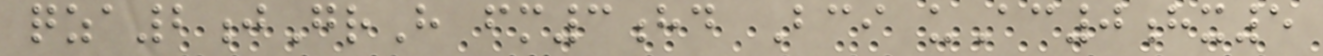qza2jGrH fm3hd Bci uAc0hx5
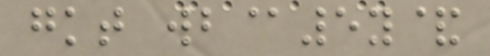gkt wb@5y&
